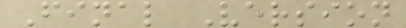Final Version
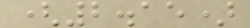(2.15)
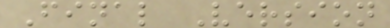Final Version
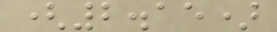(2.15)
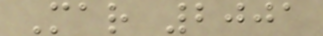Mar 2001
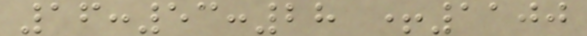16:53:28 +1100
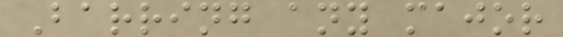Barring any major
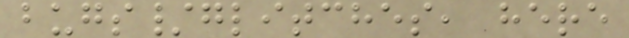bugs/glitches, here
